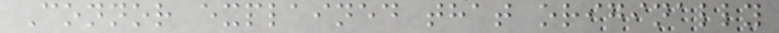Connor explained that originally
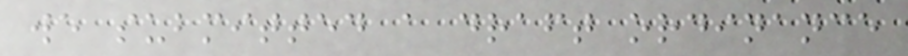we submitted a draft ordinance
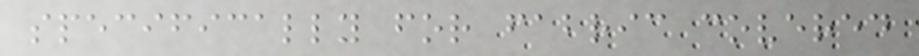specifically for fabric covered
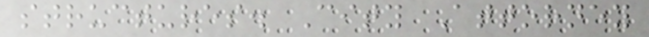structures. City Attorney
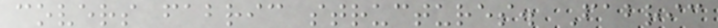covers fabric structures. Fabric
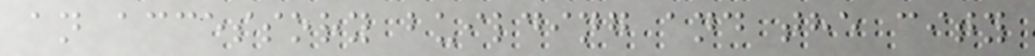an accessory building and the city
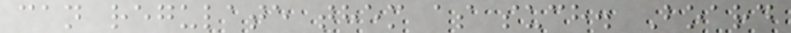can regulate them as such. Board
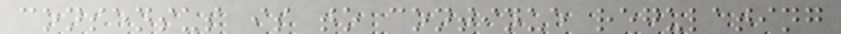consensus is to continue regulating
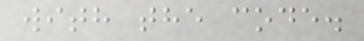with the code.
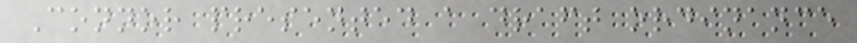Connor presented a draft ordinance
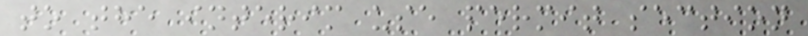to the interim use permit section
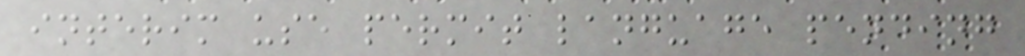interim use permit language pending
